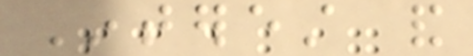Interest and
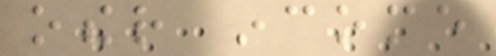other income
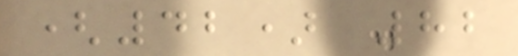(42) 82
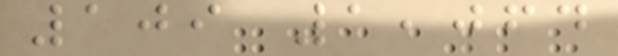109 1,064
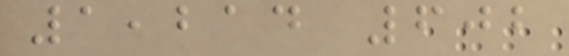1,214 602
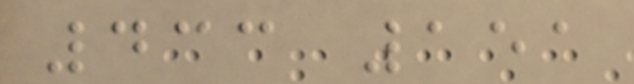433 151
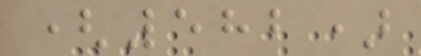(582)
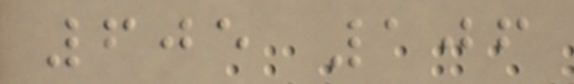605 106
